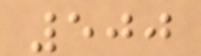500
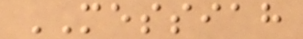MESSIAH
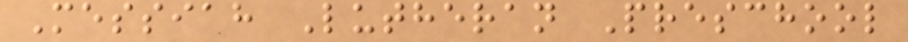Messiah Lutheran Preschool
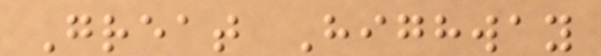Great Highway
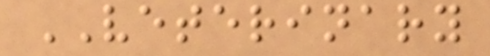VETERINARY
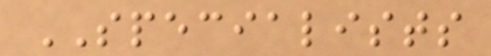SPECIALISTS
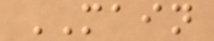MAIN
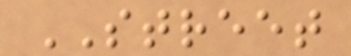STREET
